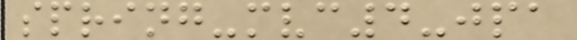spring-mvc4-jpa
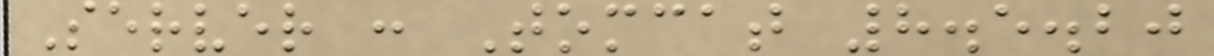Server : Tomcat 8.5.20
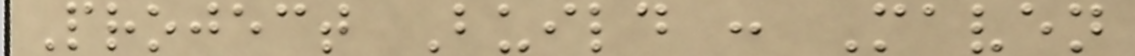Project Build : Maven
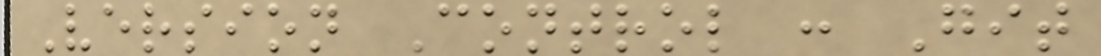Version Control : Git
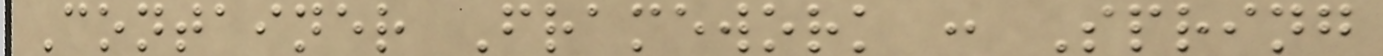Container Framework : Spring
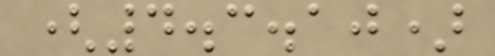(4.3.10)
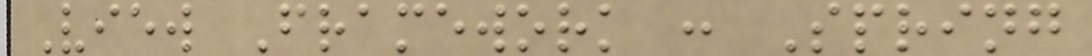View Framework : Spring
